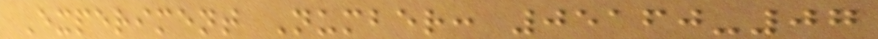Experiment Number: 05160-07
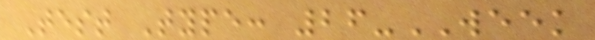Test Type: 26-WEEK
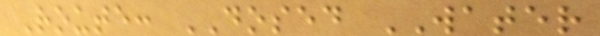Route: DOSED WATER
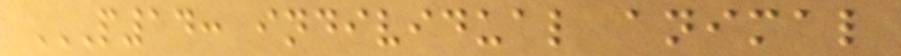P14: INDIVIDUAL ANIMAL
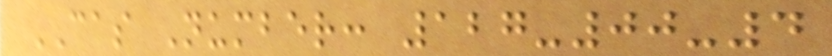CAS Number: 127-00-4
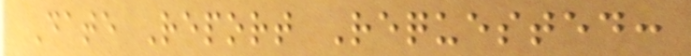Date Report Requested:
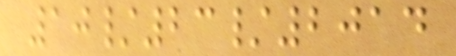10/23/2014
